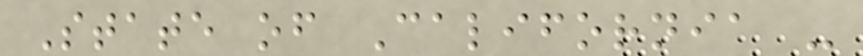State of California -
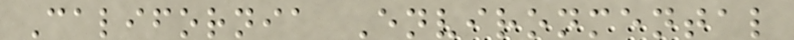California Environmental
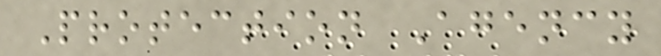Protection Agency
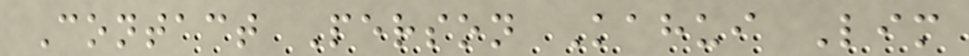Contact Person Kahui Lim
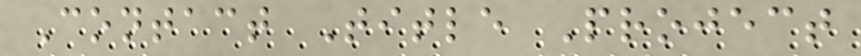Contact Title Project
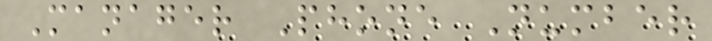Manager Phone Number
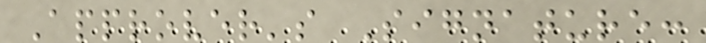Approver's Signature:
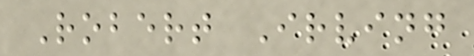Robert Irving
